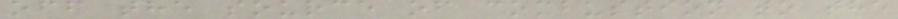off the source of combustion to the
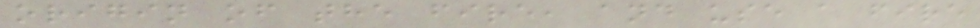origin of the fire, and use a fire
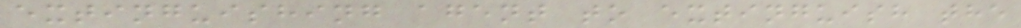extinguishing agent to extinguish the
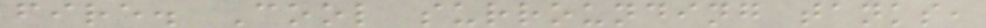fire. Cool surrounding tanks,
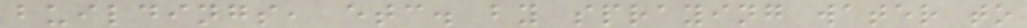buildings, etc. by spraying water to
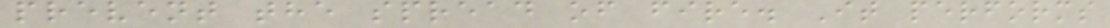prevent the spread of fire. It performs
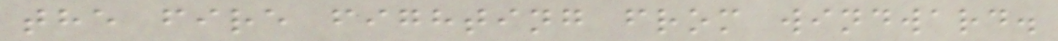the fire fighting from windward.
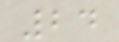24
